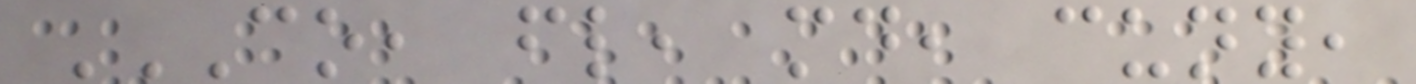CO, FL, MD, CUNY,
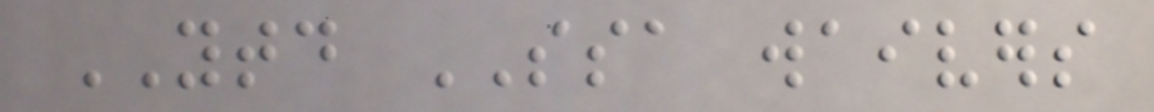YTD SSA waivers
